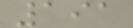191
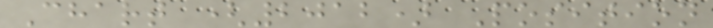Chart (2012) Position
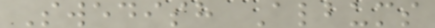Swedish Albums
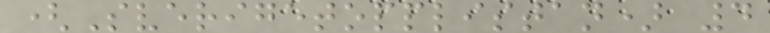(Sverigetopplistan) 4
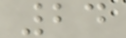24
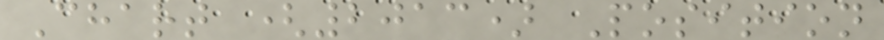Chart (2013) Position
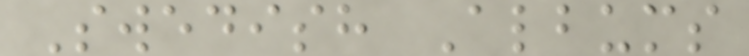Swedish Albums
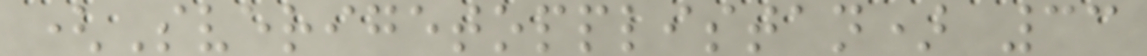(Sverigetopplistan) 33
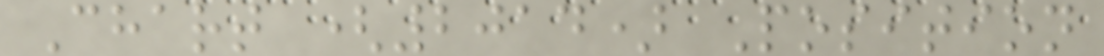Chart (2014) Position
